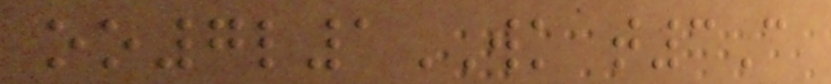oo7l1WK t3C
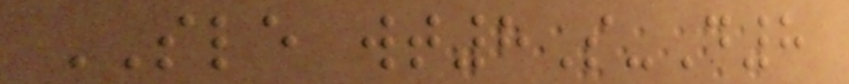SLE wt8S-D8
